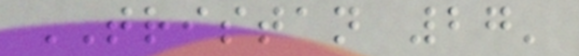TRISTAN 27'
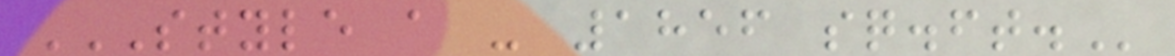STYLE A - 1856 SQ.FT.
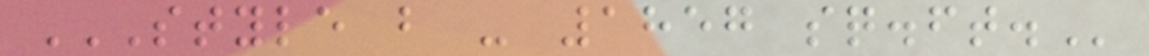STYLE B - 1857 SQ.FT.
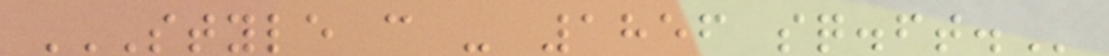STYLE C - 1856 SQ.FT.
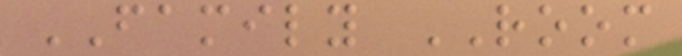FAMILY ROOM
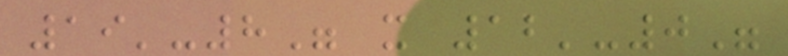19'-8" x 12'-0"
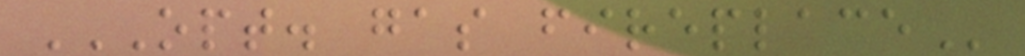OPT. GAS FIREPLACE
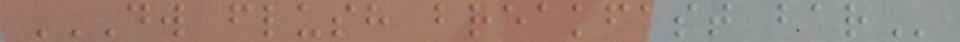DW FLUSH BREAKFAST BAR
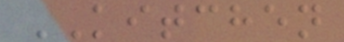KITCHEN
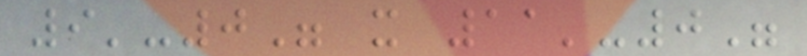9'-0" x 11'-0"
